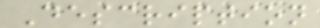Description
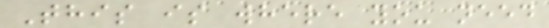This is where you need
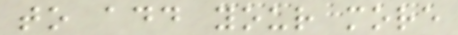to add your more
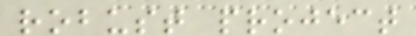robust project
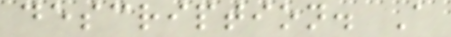description. A
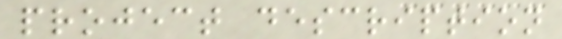project description
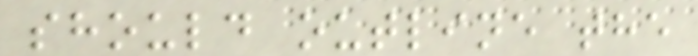should outline the
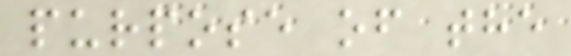purpose of the
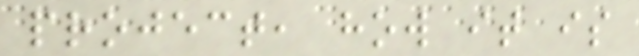project, how it is
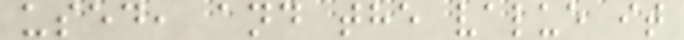used, and the value it
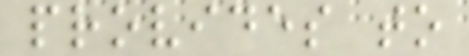provides to
